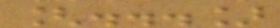[...]
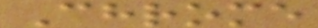Chrome
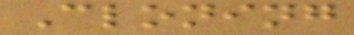Cloning
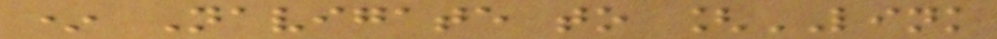* Navigate to [LINK
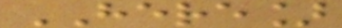HERE]
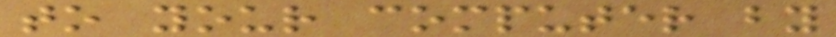to your computer by
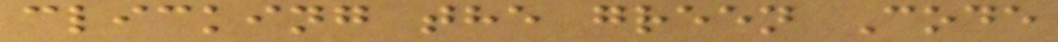clicking the green Code
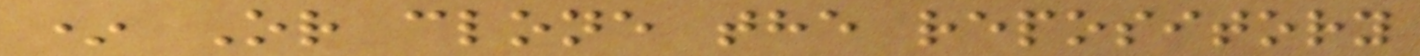* Or clone the repository
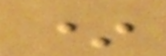*
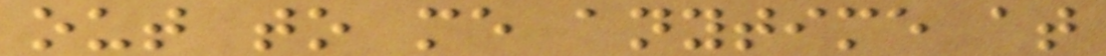out to me anytime at
